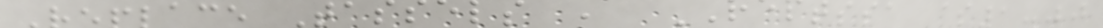Replace Tassels A REPTSSA $1.00
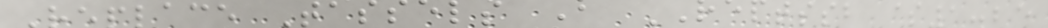Replace Tassels B REPTSSB $1.25
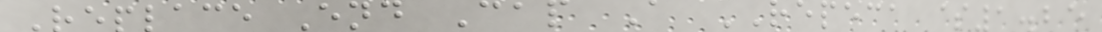Replace End Cap A REPECA $1.25
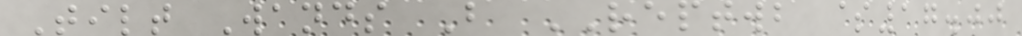Tilt Wands B REPTWB $17.00
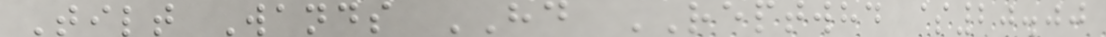Tilt Wands HD REPTWHD $20.00
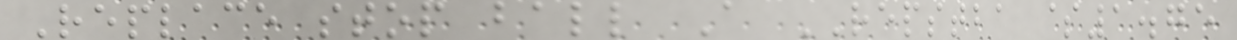Replace stop ball A REPSTBA $1.75
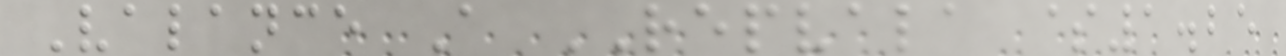Valance A REPVALA $1.25
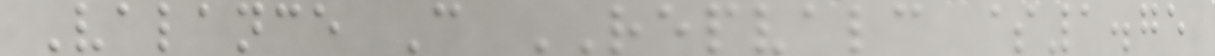Valance C REPVALC $1.75
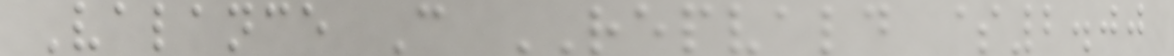Valance C REPVALD $2.00
